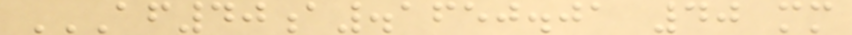AF40A.1650.01 40 MM
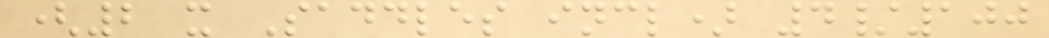(2 x Saddles incl) 4/100
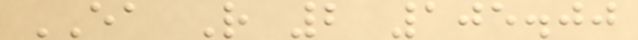EA R 2 105.00
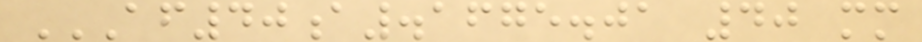AF40A.1675.01 40 MM
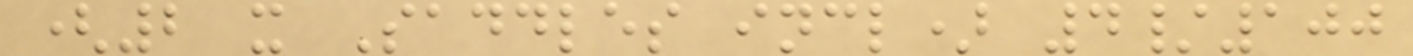(2 x Saddles incl) 4/100
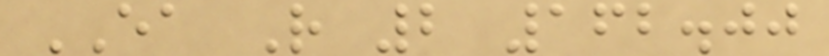EA R 2 162.00
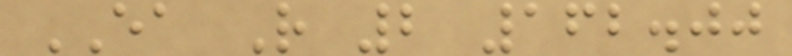EA R 2 162.00
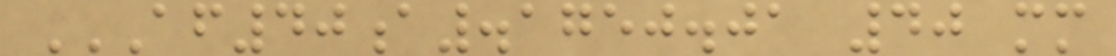AF40A.1750.01 40 MM
